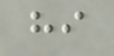hi
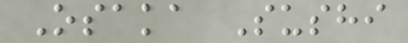Osaka Sushi
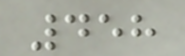458
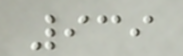939
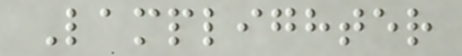Lamplighter
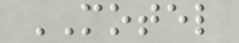MOTEL
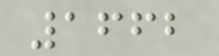1662
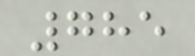785
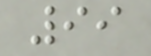99
